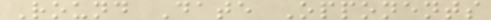Round Date Opponents
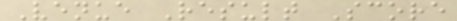Venue Result Score
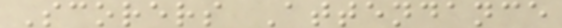Scorers Attendance
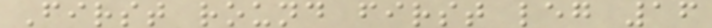First round first leg 16
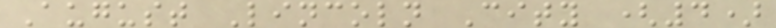August Lincoln City (4)
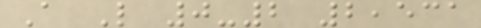A L 0-2 2,531
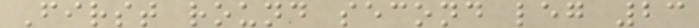First round second leg 23
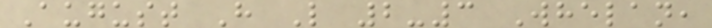August H L 2-3 Whelan,
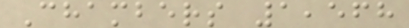Chambers 1,568
